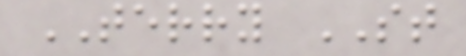TERRY ST
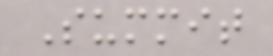Summit
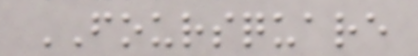FOURSQUARE
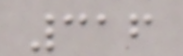316
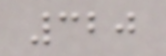320
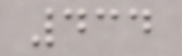434
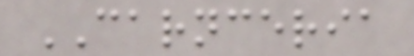CARNCERIA
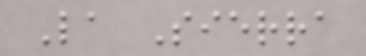La Sierra
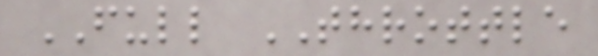FULL THROTTLE
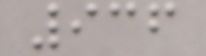936
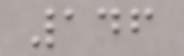146
